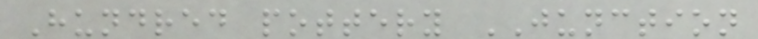Hundred pottery JUNCTION
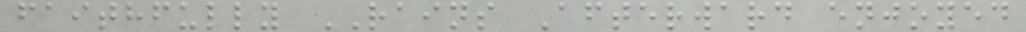faithfully RAINS Afterward enjoyed
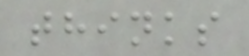thinks
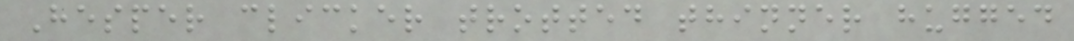Hesper clicker trotted thinner hugged
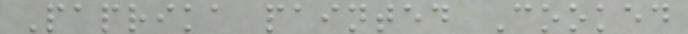Paprika painted Cooked
